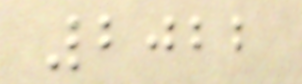2022
